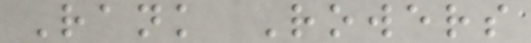Rank Rowers
